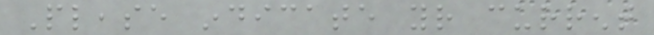Please indicate your current
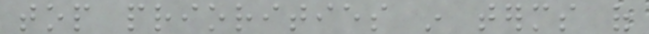top priorities in terms of
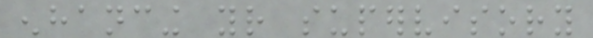enhancing your supervisory
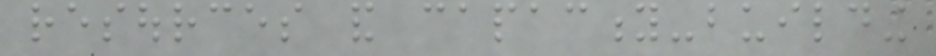resources and capacity-building
